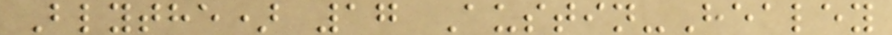Blythe) 17 Austin-Healey
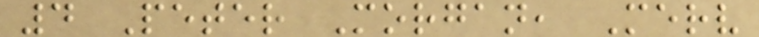4 Peter Morgan, Merv
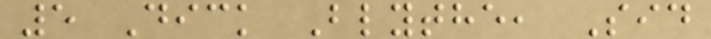5 Dick Blythe, Sid
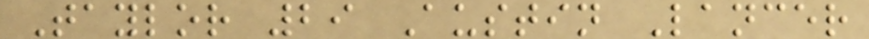Taylor 29 Austin Lancer
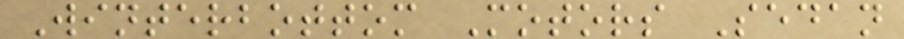Winterbottom Motors Sedan
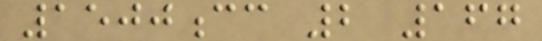1500cc 2 167
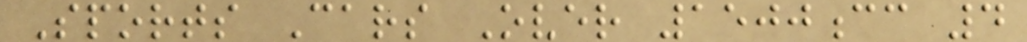Sports Cars Over 1500cc 4
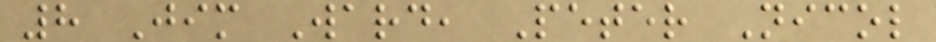8 Jim Ward, Peter Nicol
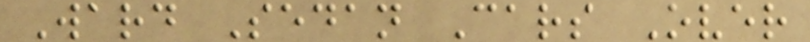Ward Sedan Cars Over
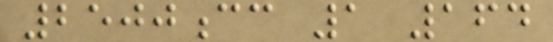2500cc 1 164
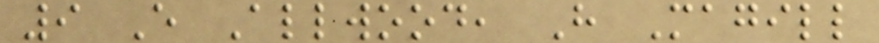9 E Allwood, H Magill
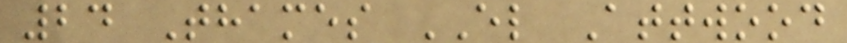24 Thames EL Attwood
